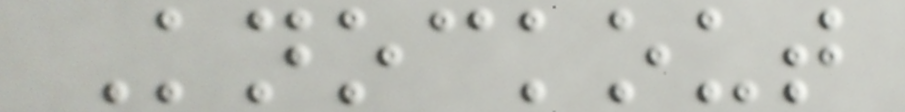Knockout
